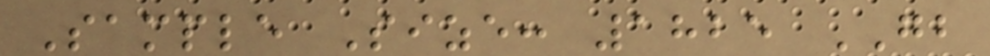Sample Size: 1825 GB
